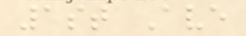1st Ave
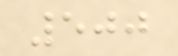500
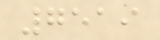7519
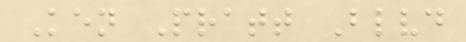Ken Pratt Blvd
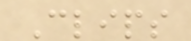Clips
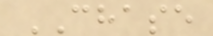CHASE
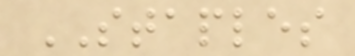STAPLES
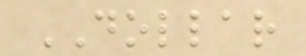DOLLAR
